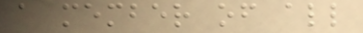a member of all
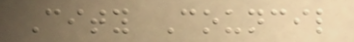City Council
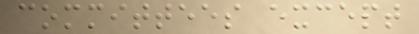committees except
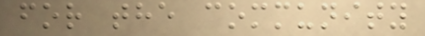for the community
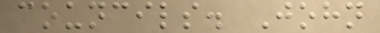councils. John
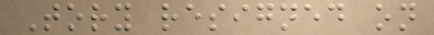Tory resigned on
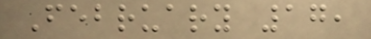February 17,
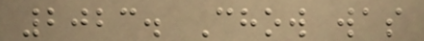2023. Chow was
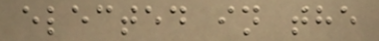elected in the
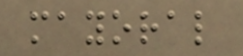mayoral
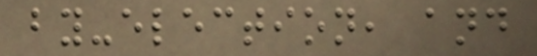by-election, and
